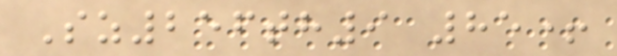Sz256th9 85+
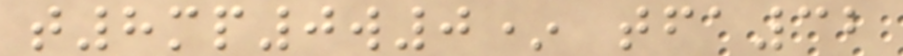t8mp0w0* tfa32
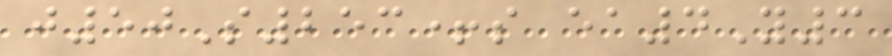j50S253+s ea4Y3
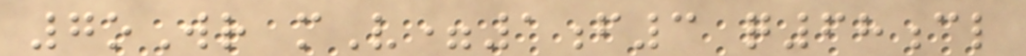7oWr mV=1f3 q68cl
